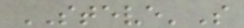STEVE'S
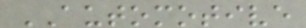AUTOMOTIVE
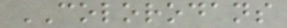COLORODANS
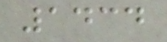1434
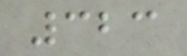323
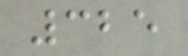325
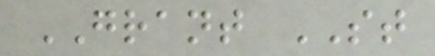GRANT ST
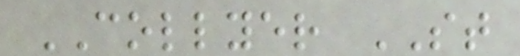COLLYER ST
